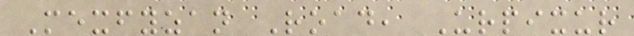Mexfyzan Road, Urpixur
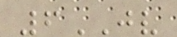6JV
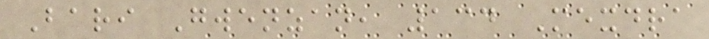Bari Gwenzan, 134 Mexdra
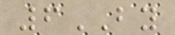6BY
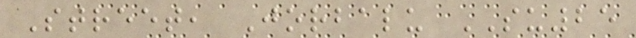Street, Jorbalu SU25
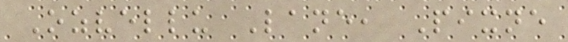Ozvellu Lane, Pixne
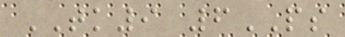TK9 6PS
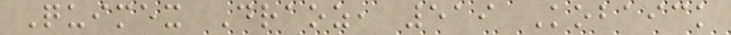Quimex Draoz, 519 Kobaick
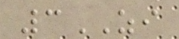3ZI
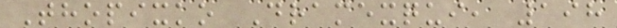Thopixko Dramexqui, 198
